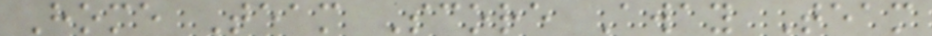Home Team Score Away Team
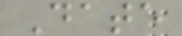Date
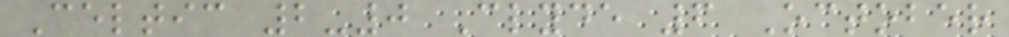Celtic 2-0 Clyde 6 October
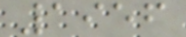1956
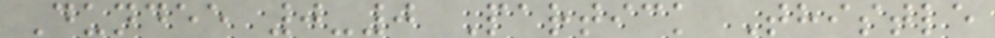Dundee 0-0 Partick Thistle
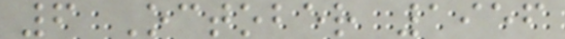6 October 1956
